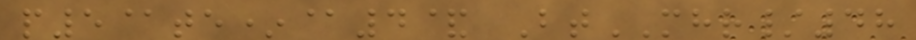p5@te*@4& BtMHR/48
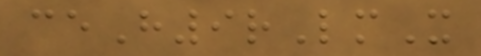ceH9rLmX
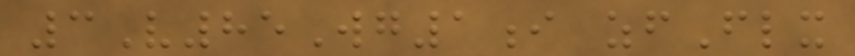3V85Wg1i zfFlx
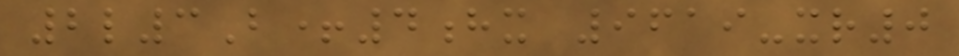2l3B+4hx 9619-xr0
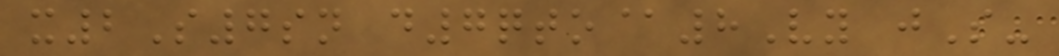x2S7sn d7qto@8Vy jS-
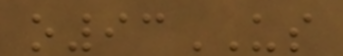o93US
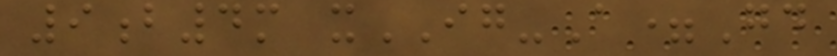9b4m xIG-A=Gd
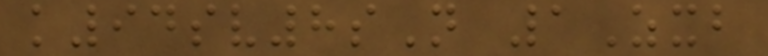k94sv8sN 1Zxb
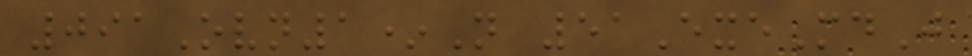091Ovn1*N 51ExeMdJ
